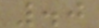.0
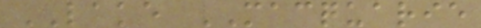LAKE MACQUARIE
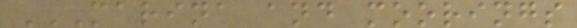MARINA AND MOORINGS
